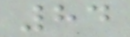84
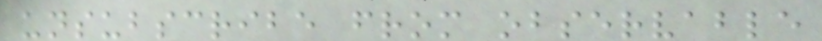unsubscribe from observable
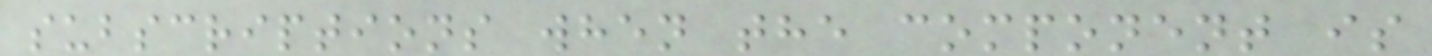subscriptions when the component is
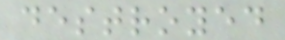destroyed
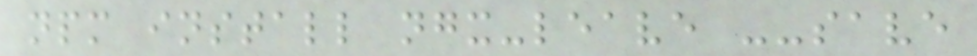npm install ngx-leave --save
